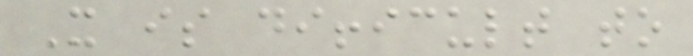It is difficult to
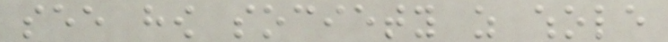see how society as whole
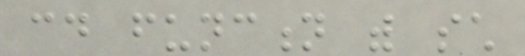could function with such
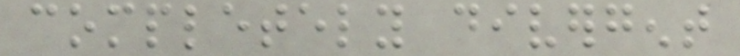completely divergent
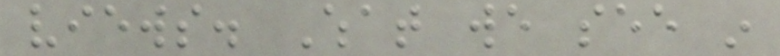views. What we see in
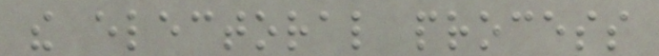the electoral process
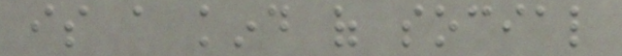is a kind of social
